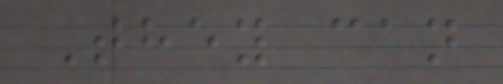They can
